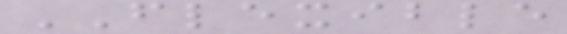FLEXIBLE
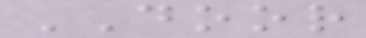DOOR
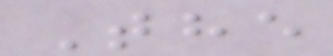The
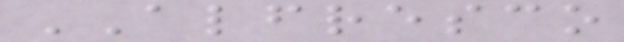ALFRESCO
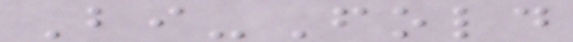Bi-Fold
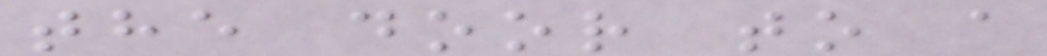the door to a
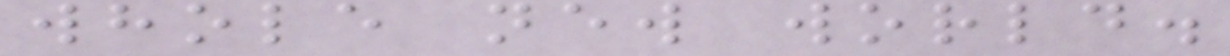whole new world.
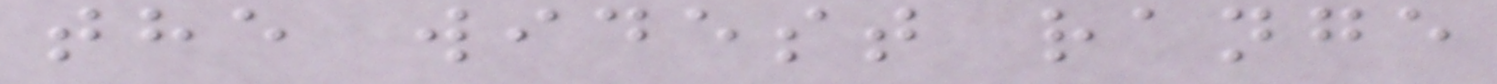the widest range
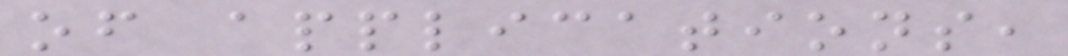of applications,
